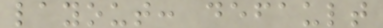layout: default
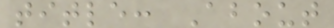title: About
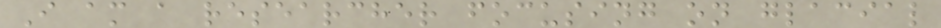I am a researcher focusing on glacial
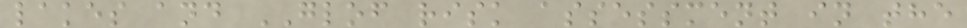lakes and GLOF risk assessment in the
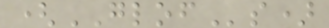(GLOFs)
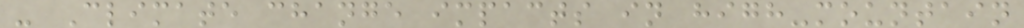- Climate change impacts in high-mountain
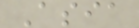Asia
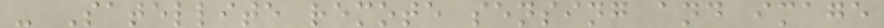- Satellite remote sensing and image
